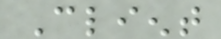Client
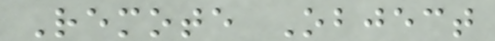Remote Object
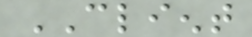CLIENT
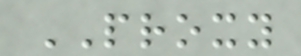PROXY
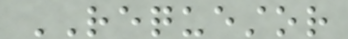REQUESTOR
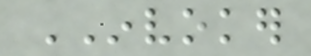INVOKER
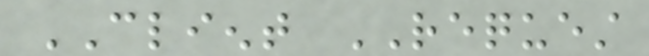CLIENT REQUEST
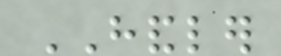HANDLER
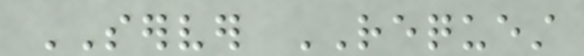SERVER REQUEST
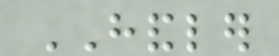HANDLER
